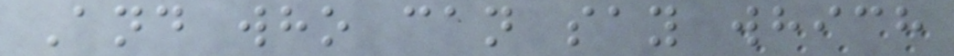And who can say which
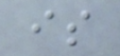is
